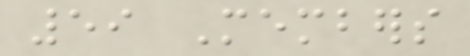59 Members
